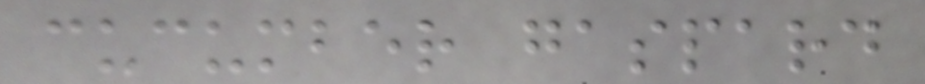cucumber gaspard
